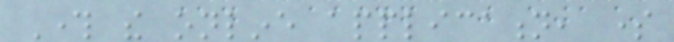Through the online application, some
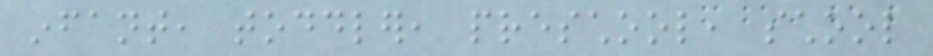infant, toddler, preschool, school
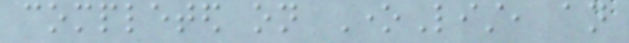completed on OneList, an
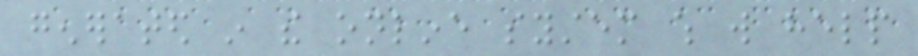generated in the online system which will help
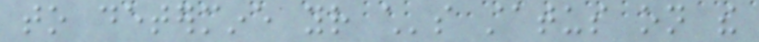to determine your child's status on the
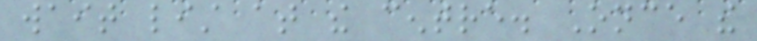wait list at the centre. Once the
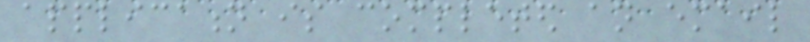application is completed an email
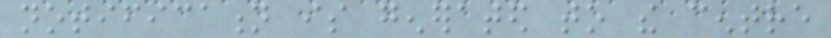notification is generated to the centre
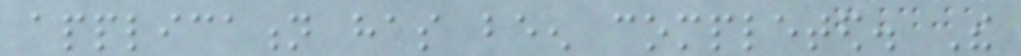application has been completed. The
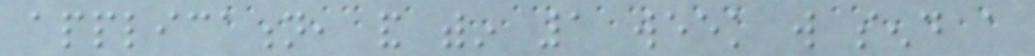application, and within 1 week will send a
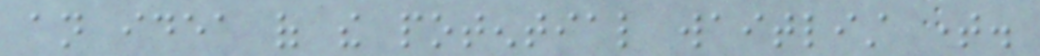an idea of the potential waitlist time.
